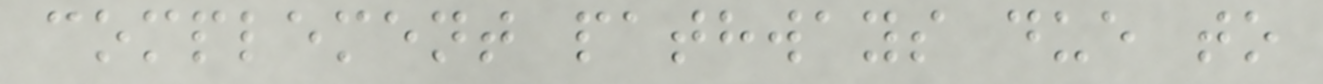complement pathways due to
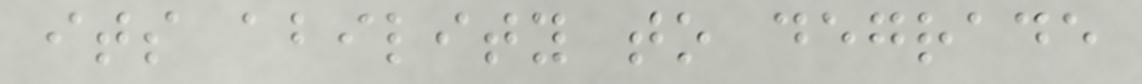its ability to degrade
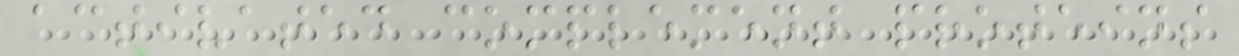activated complement proteins
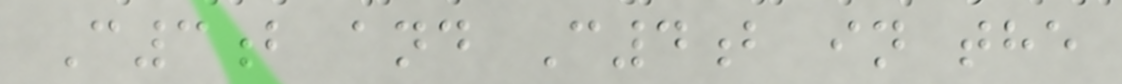C3b and C4b in the
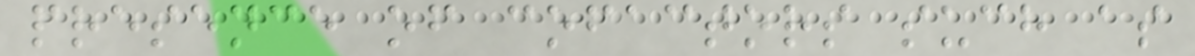presence of cofactors such as
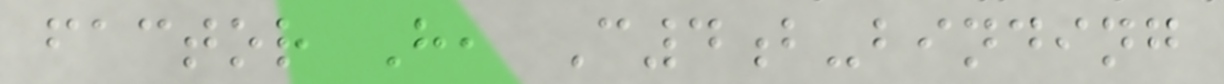factor H, C4b-binding
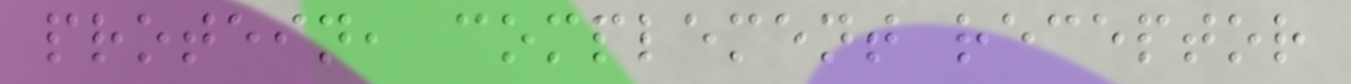protein, complement receptor
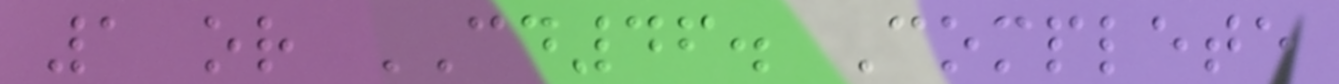1 or CD46. Complete
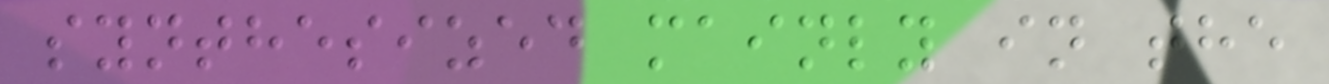synthesized mainly in the
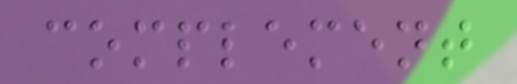complement
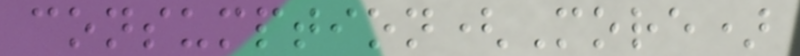consumption(More)
